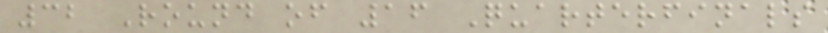32 Round of 16 Quarterfinals
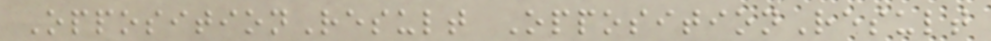OppositionResult OppositionResult
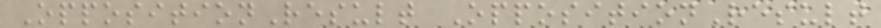OppositionResult OppositionResult
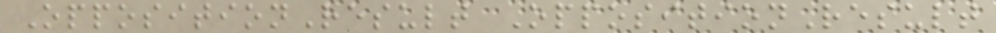OppositionResult OppositionResult
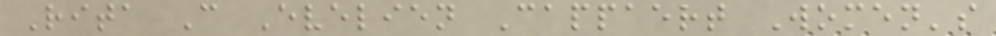Rita C Evelien Cappaert Women's
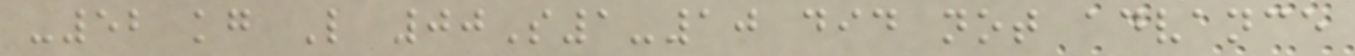-52 kg L 00S1-10 did not advance
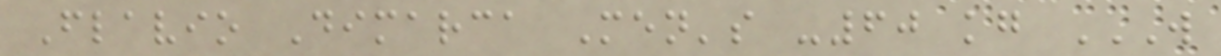Flavio Dimarca Men's -60 kg W
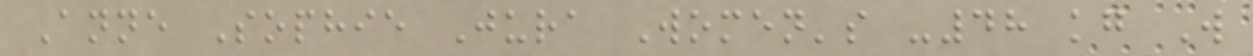Anne Sophie Jura Women's -48 kg W
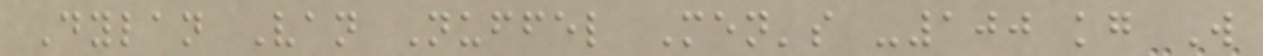Dylan Van Nuffel Men's -100 kg W
